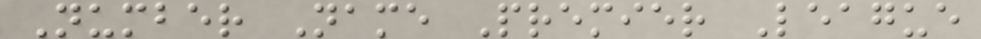Number Name Premier League
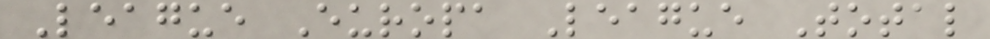League Europa League Total
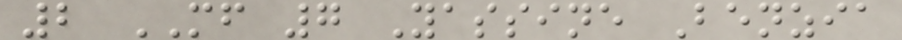2 MF 7 Yassine Benzia
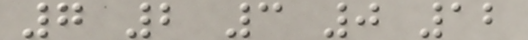7 2 3 0 12
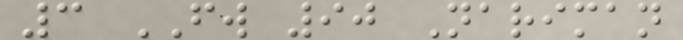3 FW 90 Nariman
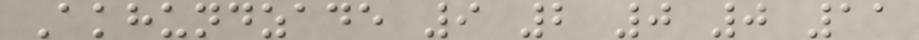Akhundzade 9 2 0 0 11
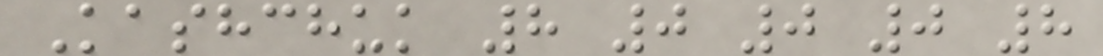Kashchuk 8 0 0 0 8
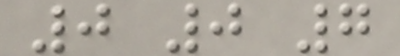0 0 7
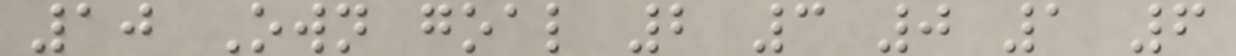10 Own goal 2 3 0 1 6
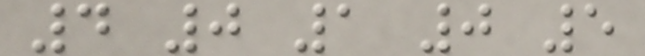4 0 1 0 5
